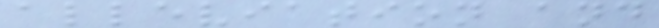alleviation and
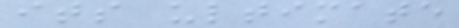its ultimate
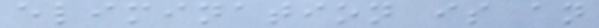elimination is an
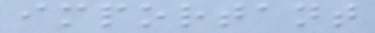important
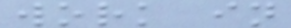work in
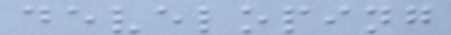developing
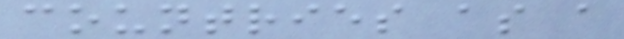countries as a
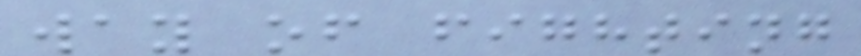way of fighting
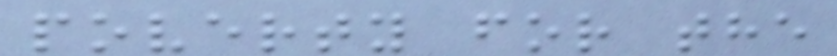poverty for the
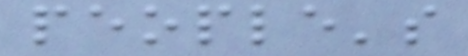people's
